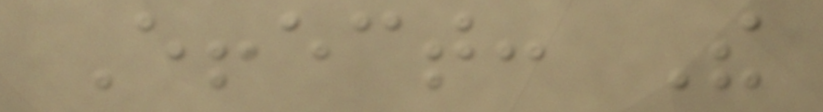Effect: The
